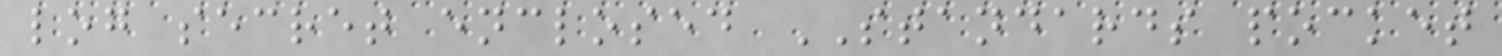log secret enclosed STANDARDS pocket
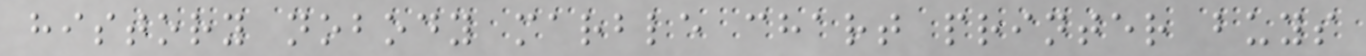history nobody marble chart printer buys
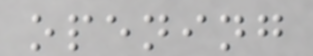opening
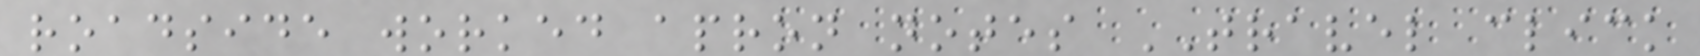roadside worked apron notes TRAVEL click
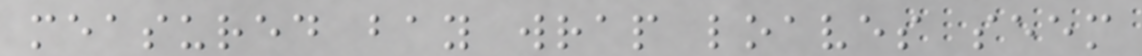measured bay wrap loaves seem
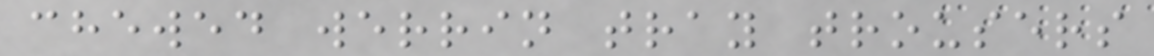chewed werrin tray trousers
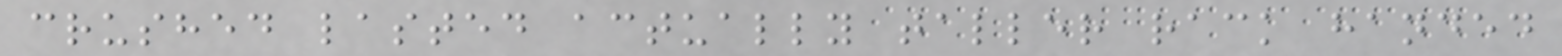crushed lasted actually taller rack handed
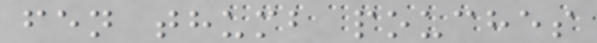fen thumb pouches
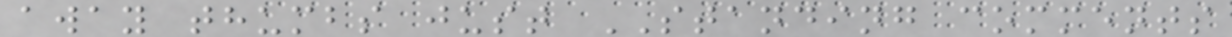away thumbs just STANDING comments
